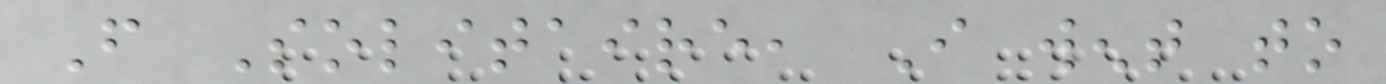From Solitaire, I went to
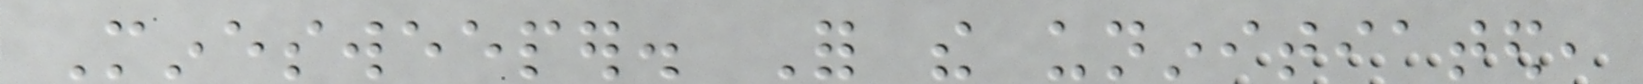Minesweeper. For the uninitiated,
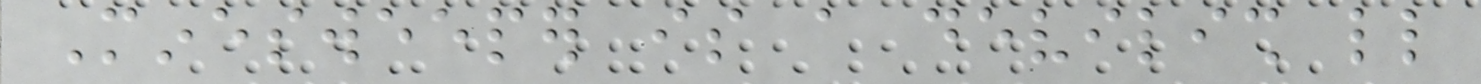Minesweeper is a devilish little
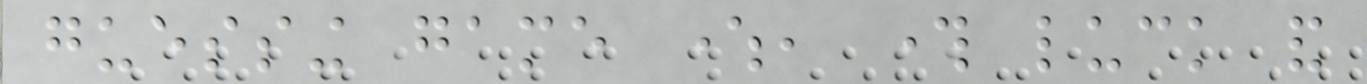guessing game where, through luck and
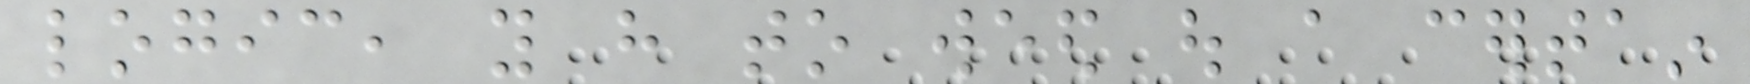logic, you have to weed out a certain
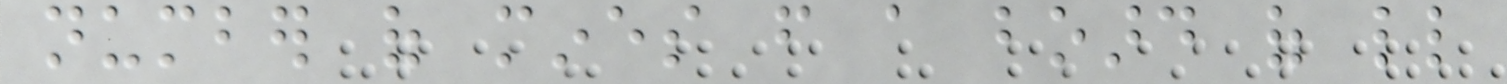number of mines from a board of little
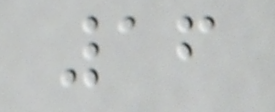16
